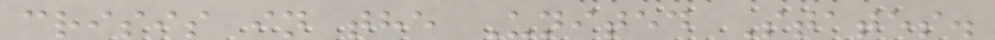crisis in the United States.
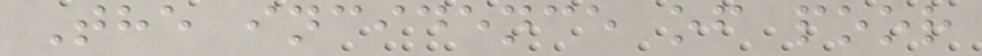The incidence of poor
